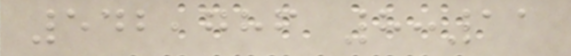542,786 8:11
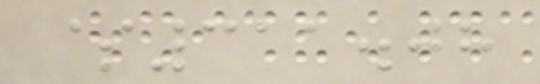$311.08
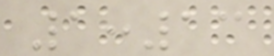1:13
